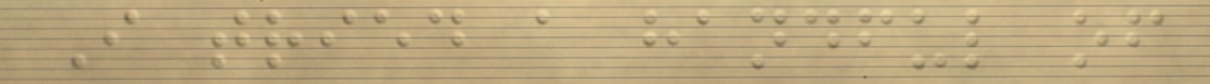I tried a handful of
